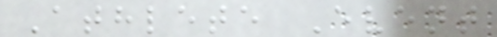Athlete Event
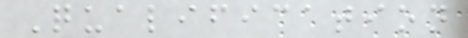Qualification
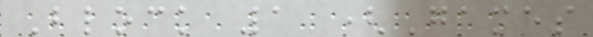Block 1 (Games
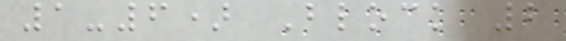1-6) Block 2
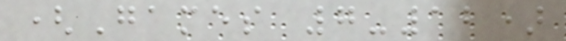(Games 7-12)
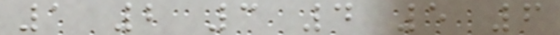1 2 3 4 5 6
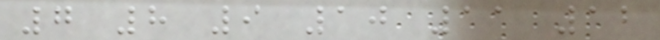7 8 9 10 11 12
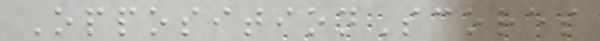OppositionScores
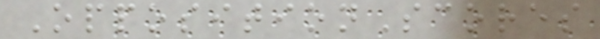OppositionScores
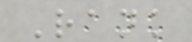Rank
